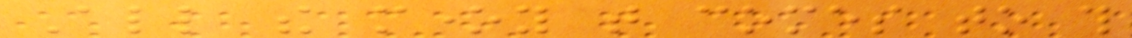All the money that comes to this
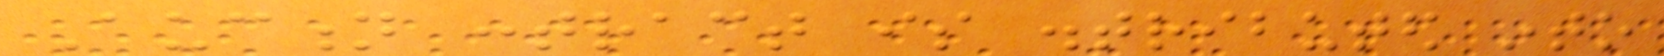Auction contract is distributed into
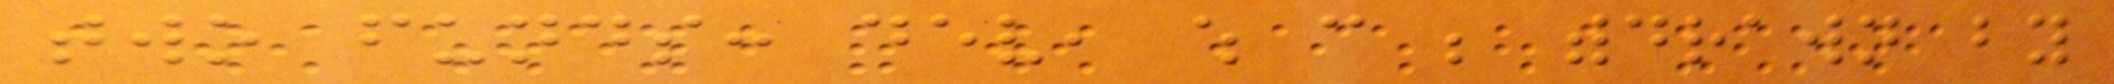two funds: dev, which can be withdrawn by
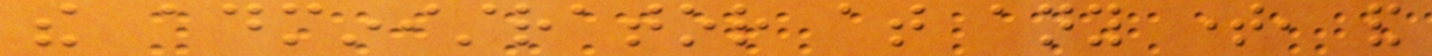the administrator at any time, and
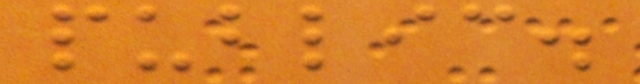public.
